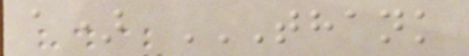a) THANK
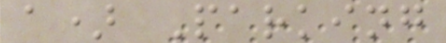a) Parking
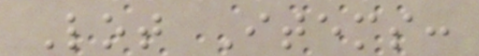Lot Items:
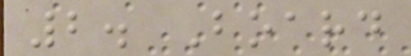2. Board
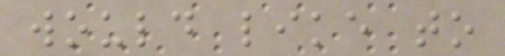would like to
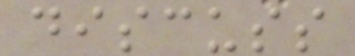discuss
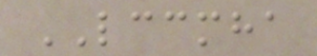LCCMHA
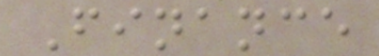Finance
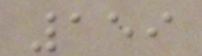159
